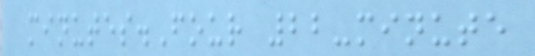minutes.Four 22-minute
